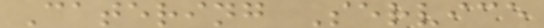Catering Service
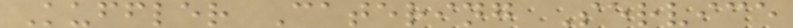Kuffler Catering Service
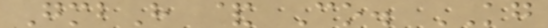GmbH & Co. KG
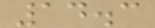14.3
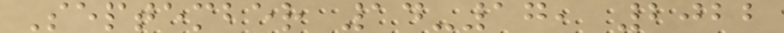September 14-17, 2022
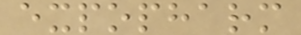expopharm
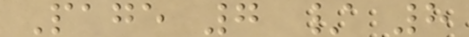Page 7 / 8
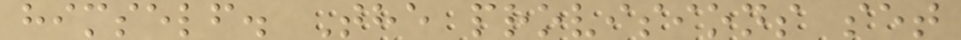himself. The provisions set
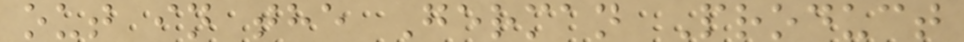out in the German Product
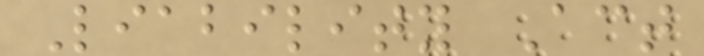Liability Act
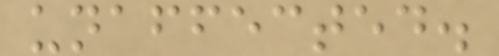unaffected.
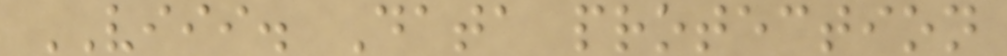VIII. Data protection
